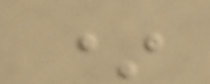*
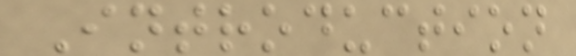Introduction
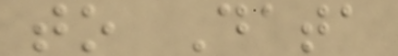to Data
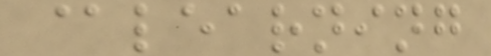@learning
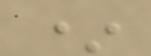*
